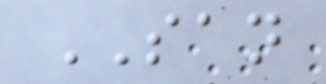SAN
